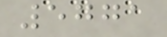5771
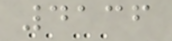4136
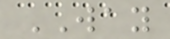WAY
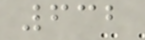632
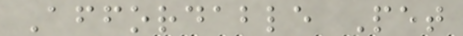Affordable Pet
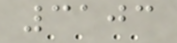3103
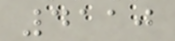4110
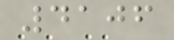4106
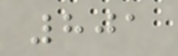801
